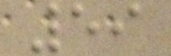59
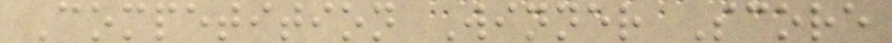Competition Winner Score
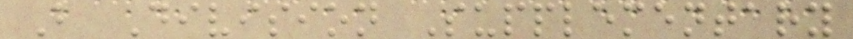B Division Supplementary
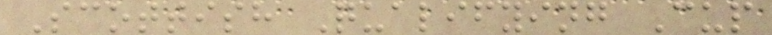Scottish Qualifying Cup
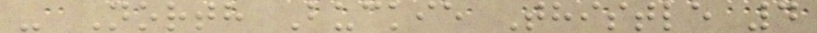- North Buckie Thistle 4
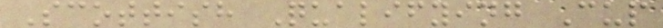Scottish Qualifying Cup
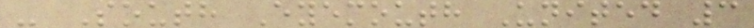- South Eyemouth United 3
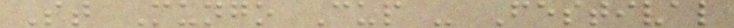St Mungo Cup - Festival
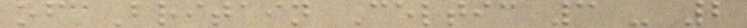of Britain Celtic 3 - 2
